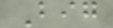Big
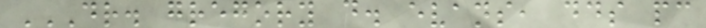DR. GREGORY D. EVANS, DDS PC
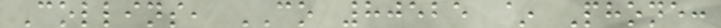Collins, CO 80525 ~ Phone:
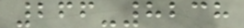266-8238
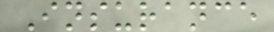Insurance
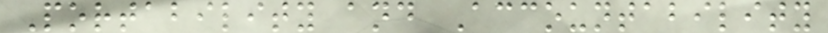Portability and Accountability
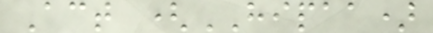Act (HIPAA)
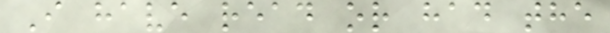I have read or had the
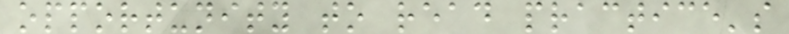opportunity to read practice's
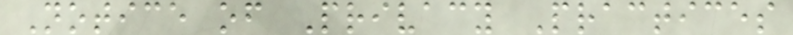Notice of Privacy Practices
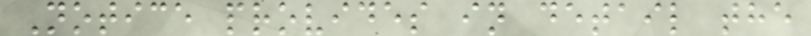Notice provides in detail the
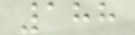188
